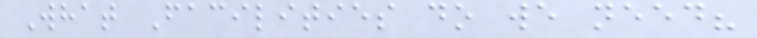What Facilities do we need?
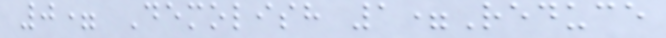0= Demolish 1=Reduce
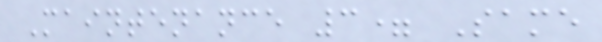Maintenance 3= Same
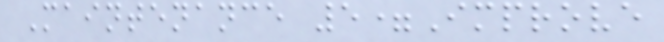Maintenance 5=Improve
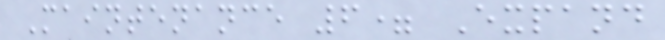Maintenance 6= Expand
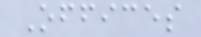Offices
